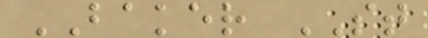BAKER ST
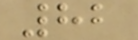82
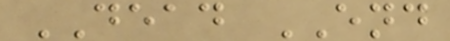DEAD END
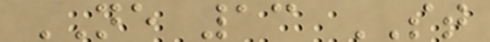NE 13 ST
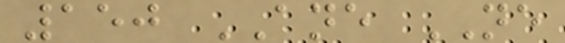150 ANE NE
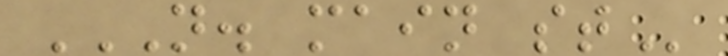N. MAIN ST
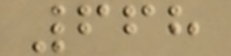668
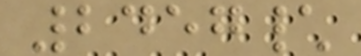2457\
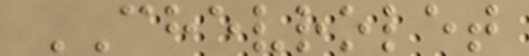CHEVROLET
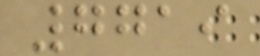7719
